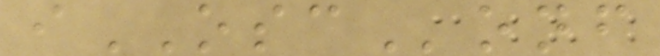iOSConf
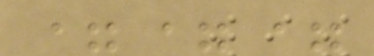===
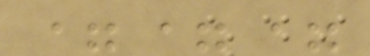===
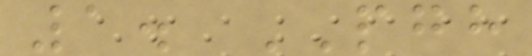1. PGH
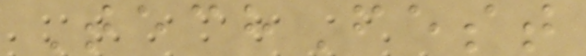TechFest
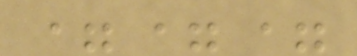===
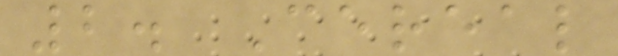2. Cereal
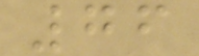76
